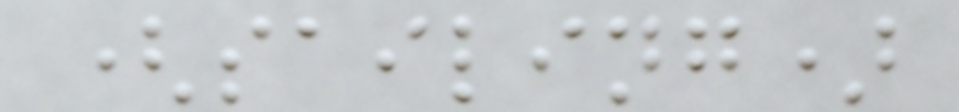(sailing)
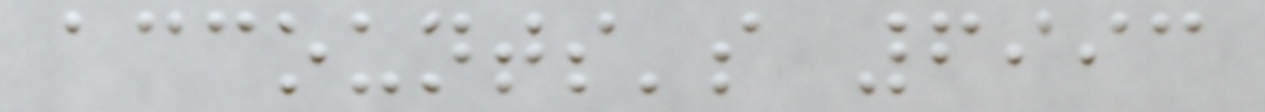accounts's 6993
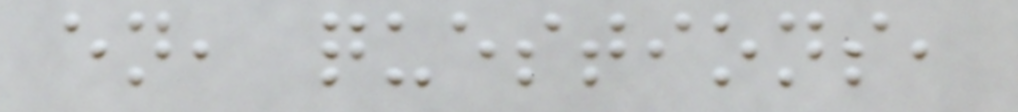en, questions,
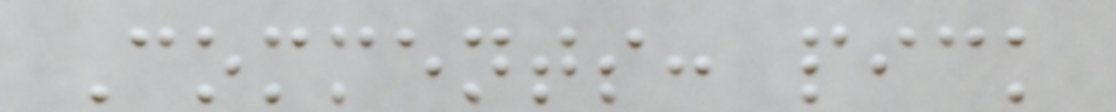Comments: pick
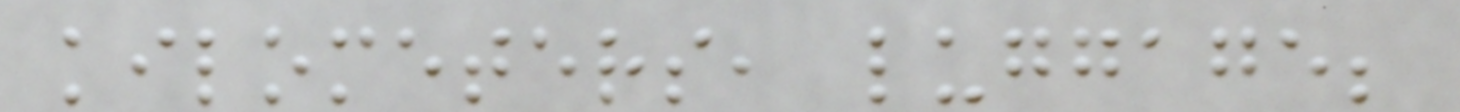kilometers, luggage;
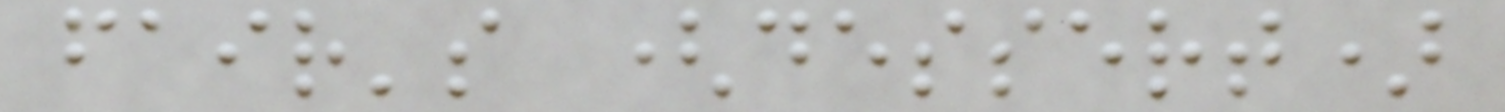fair's (dessert)
